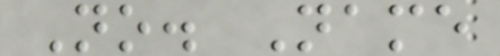No. Name
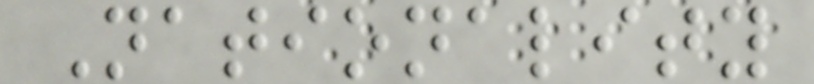Nationality
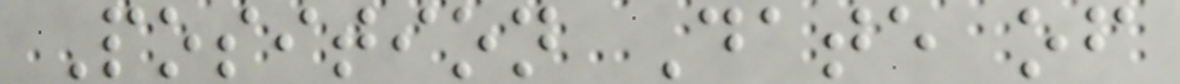Position Date of
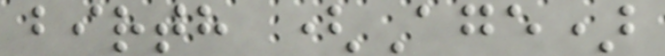birth (Age)
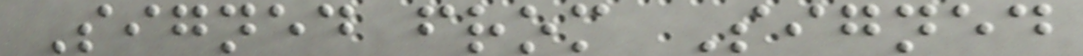Signed from Signed
